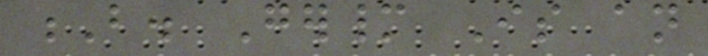B. Germany Is an
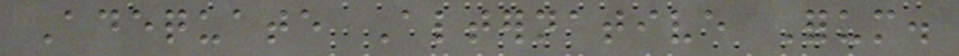Adequate Alternative Forum.
